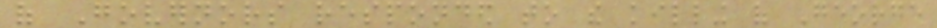of Governors responded to the killing of George
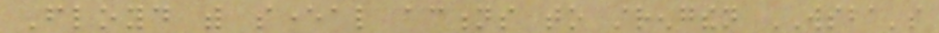Floyd with several actions to strengthen WSBA's
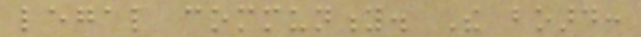legal community. The board:
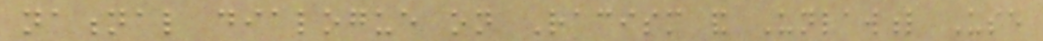national dialogue on Racism and Unlawful Use
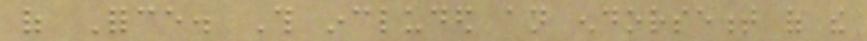of Force. This included an endorsement of the
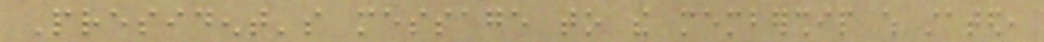President's message to the membership which stated,
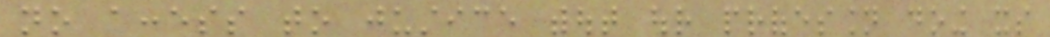no access to justice without our profession doing its
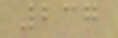237
